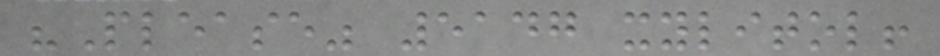"Please" 5147 xylitol!
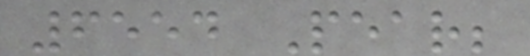6554 Pear;
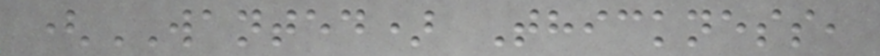(WANTED) Thickness,
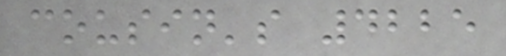cousin's 4225
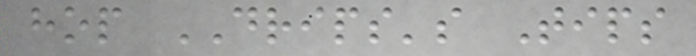hop DRIPS's Tips
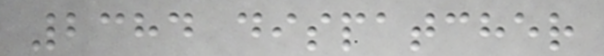2384 dispatcher
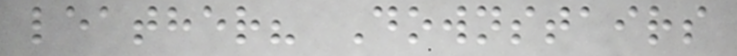leather? Downstairs
